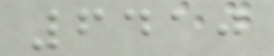6410
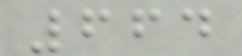664
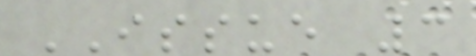ISSUE 3
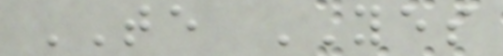TE YES
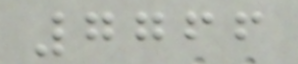7766
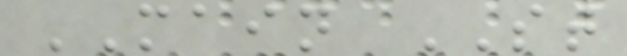MAIN ST
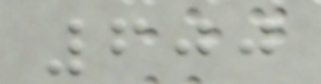600
